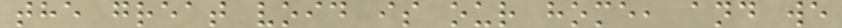the great void is our home, and we
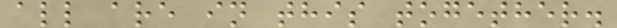all are in this together.
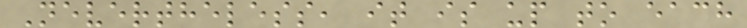Nevertheless, it is up to each
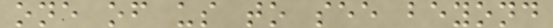one of us to see beyond
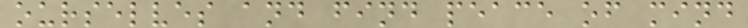ourselves and find peace of mind
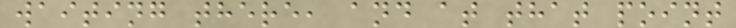waiting there, and at that point
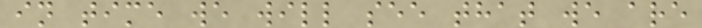in time we will see that we are
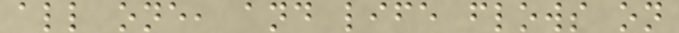all one, and life flows on
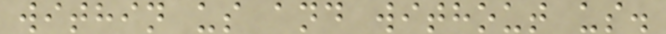within us and without us.
